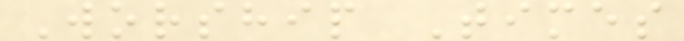Worship Times
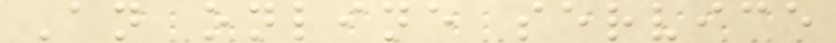An online service
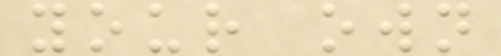your own
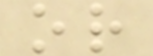or
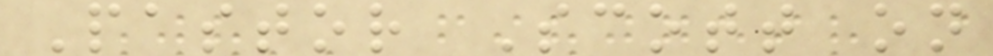Pastor Scott on
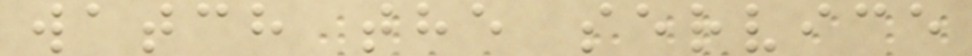watch the service
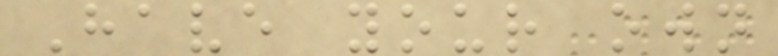Have your own
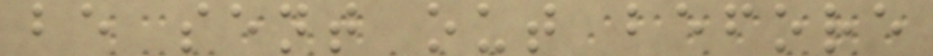be sent out before
